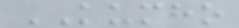KUMHO
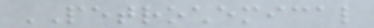PETROCHEMICAL
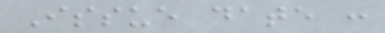Issue date :
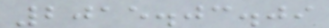2015.03.09
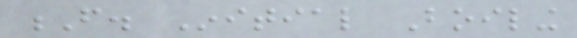F. Initial Boiling
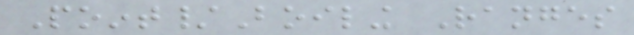Point/Boiling Ranges
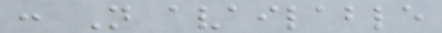: Not available
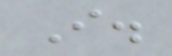I.
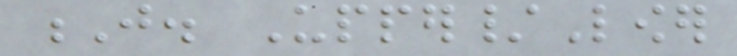J. Upper/Lower
